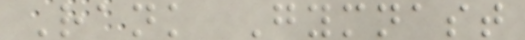Rank Gymnast
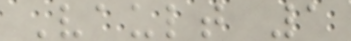Vault 1
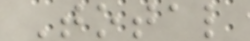Total
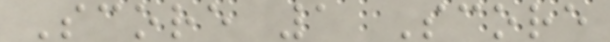Score 1 Score
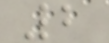2
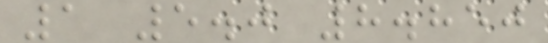1 5.0 8.850
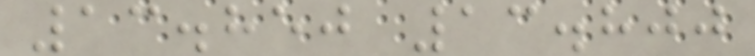13.850 13.800
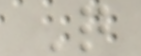Q
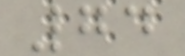74
